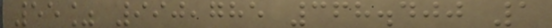55% 990,785 368.400 1
